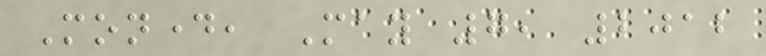Monday, May 7, 2012
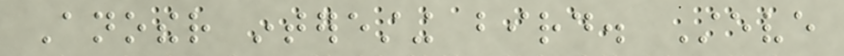Another interesting bird. Steve
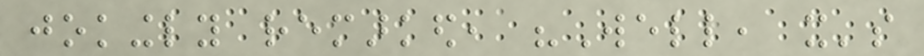jokingly remarked, "Well, it's
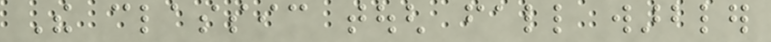The classic tough fall warbler
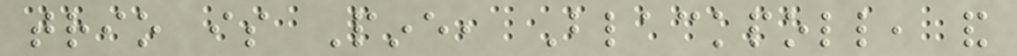trio is Pine, Blackpoll, and
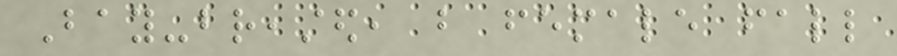Bay-breasted, but female fall
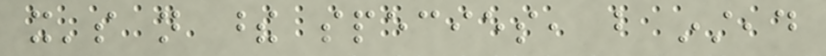it's not these species, but instead
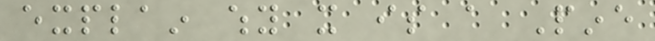explain why it is a Pine
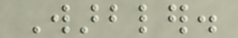Warbler.
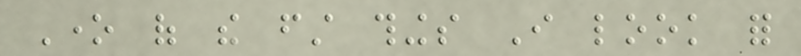One of the first things I look for
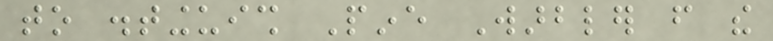to distinguish Pine Warbler from the
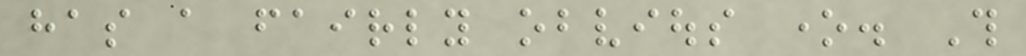has a fairly obvious one. This
